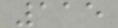115
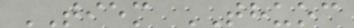TIEM THUOC
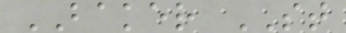BAKER ST
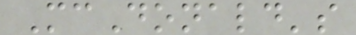McDonald's
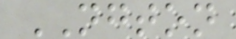NGTON
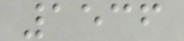1536
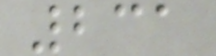231
